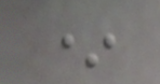*
